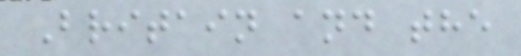Britain and the
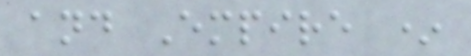and Empire *
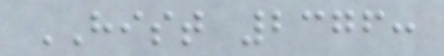HIST 2376:
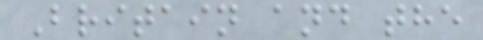Britain and the
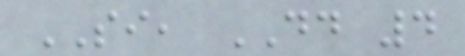SI, DD 4
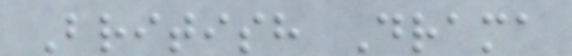British Drama
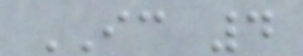IC 4
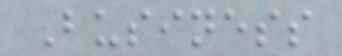Business
